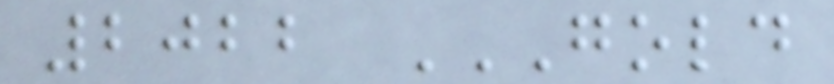2022 GOLD
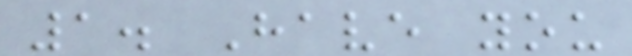1. Have you
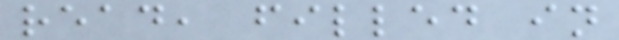read, filled in
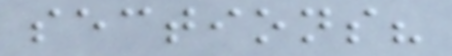sections?
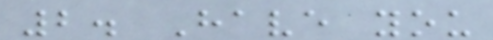2. Have you
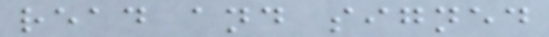read and signed
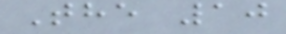The 10
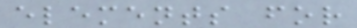elements for
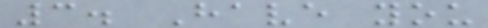3. Have you
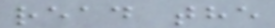read the
